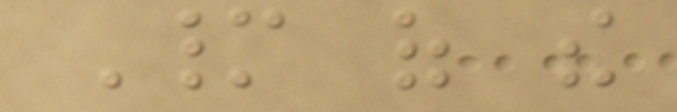Many of the
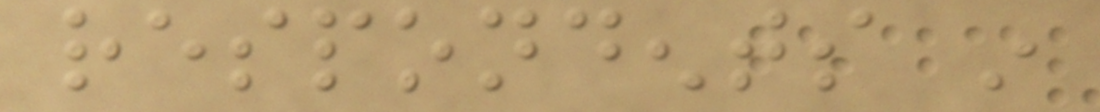respondents in
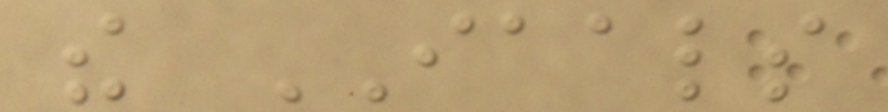the IAALS
